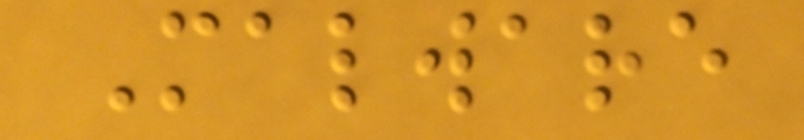Malware
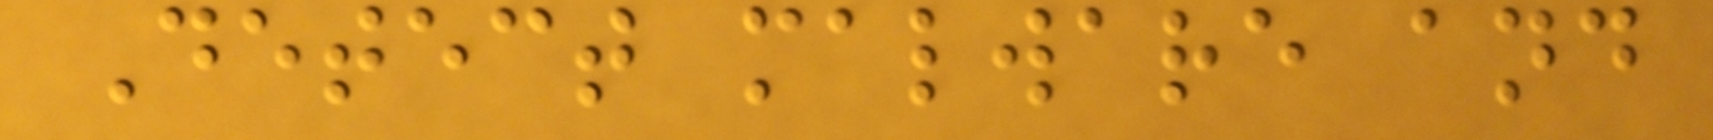Detect malware and
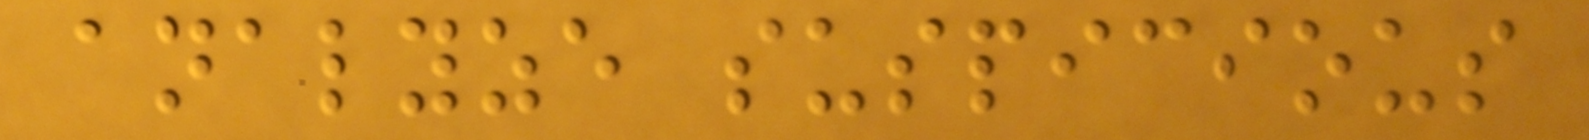analyze suspicious
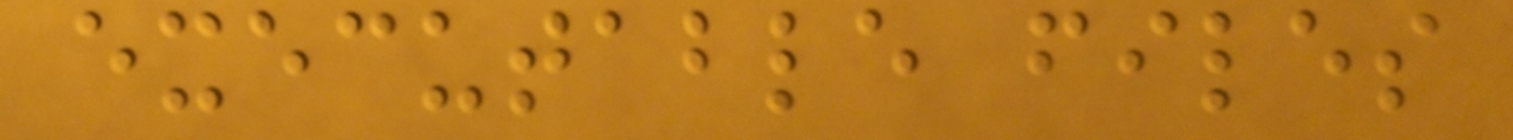executable files
